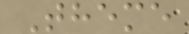Theme
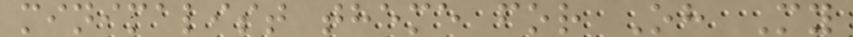minimalist theme for Oh My
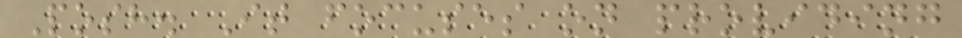Posh. It focuses on providing
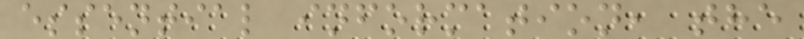essential information, the
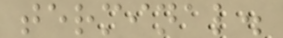terminal.
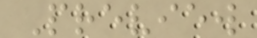Preview
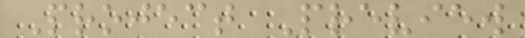Project Preview
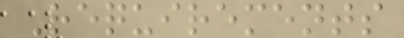Requirements
